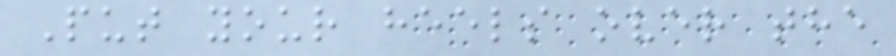Put your heels over the
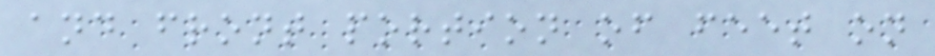and front portion of feet on
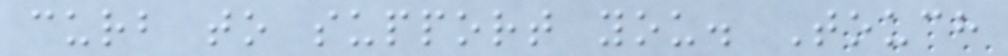curb to support you. Touch
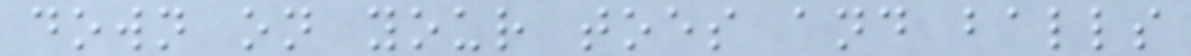down on your toes and balls
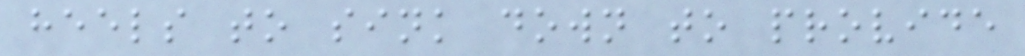heels to sink down to provide
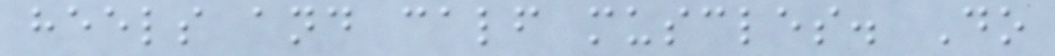heels and calf muscles. Do
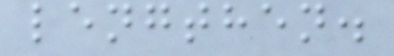lengthen.
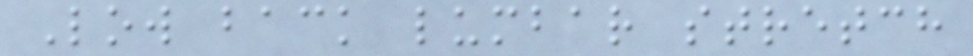Low back lumbar stretch
